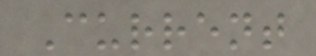Current
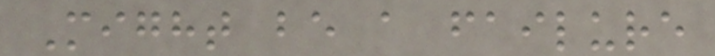Might be a failure
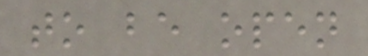to be open
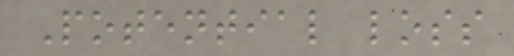Potential loss
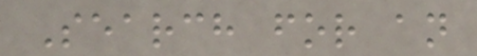Search for an
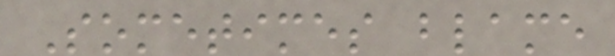Sometimes blame
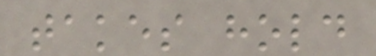takes hold
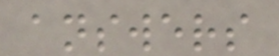answers
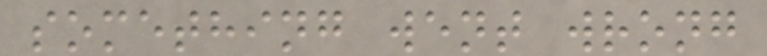something went wrong
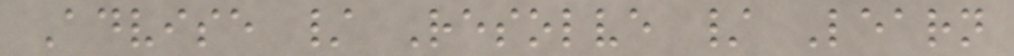Advise / Resolve / Learn
